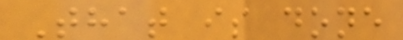That is done
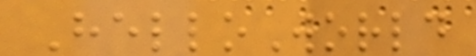HelloWorld
